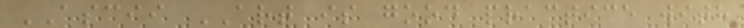ASCII ART is good practice with
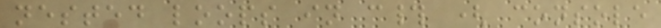nested loops in c# ( console
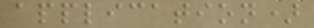application)
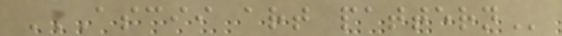ASCII ART PATTERN
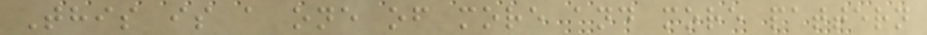This is a one of more and more pattern
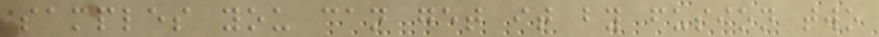samples you can get it by fusion two
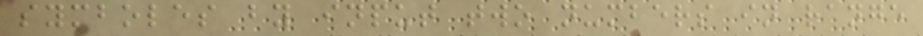symboles by input two numbers in range
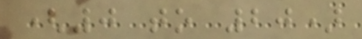(0 to 20)
